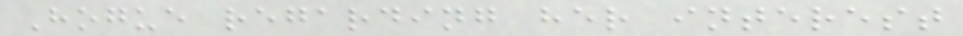Hogue regarding her interest
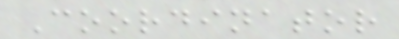Coordinator
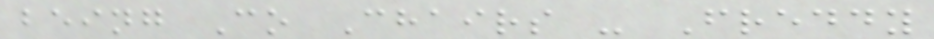being Co Chairs - Freddy
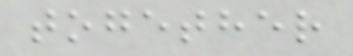together
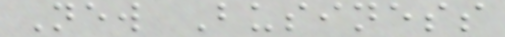New Business
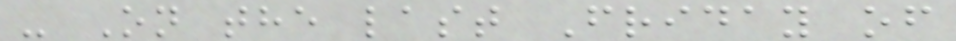- On the last Friday of
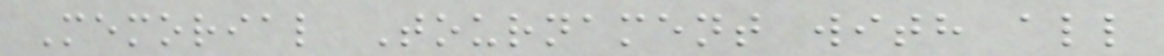Memorial Tournament with all
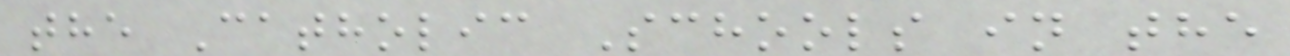the Catholic Schools in the
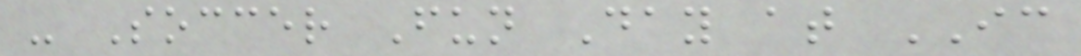- Soccer Fun Day at IC
